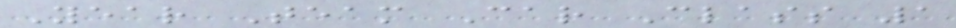Year Team Car Class 1
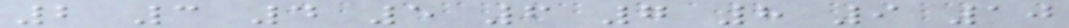2 3 4 5 6 7 8 9 10
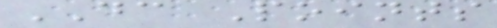DC Points
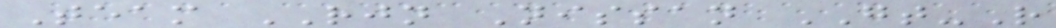Team RJN Nissan GT-R
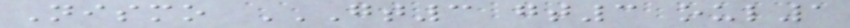Nismo GT3 GT3 OUL1
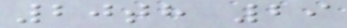20th 29
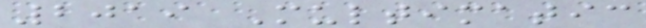2019 Multimatic
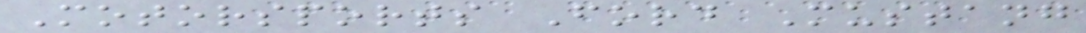Motorsports Ford Mustang
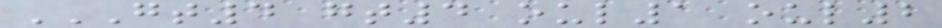GT4 GT4 OUL1 OUL2
